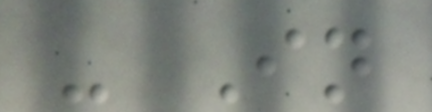- In
